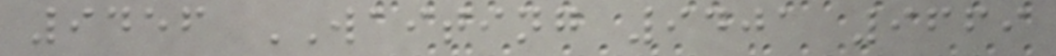9456 WAITING 9401 9669
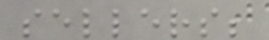sellers;
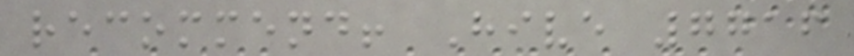recommend! Hive 7716
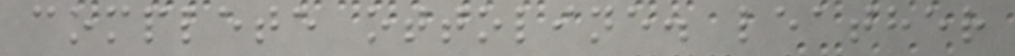complete ottoline. leather
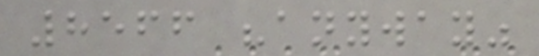8566 "anyway"
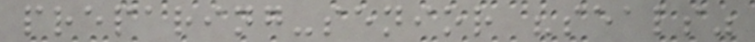preparing-senior "seals"
